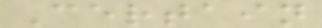Certain
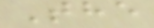The
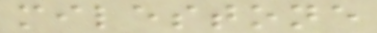milestone
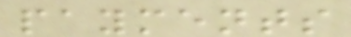payments
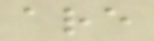are
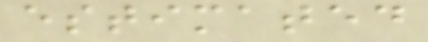estimated
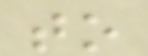to
